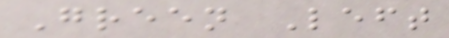Green Left
